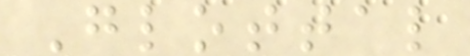Glottal
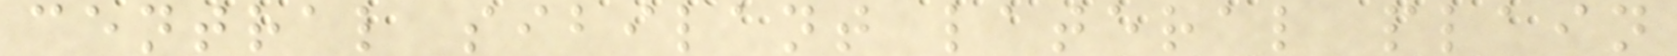central sibilant lateral plain
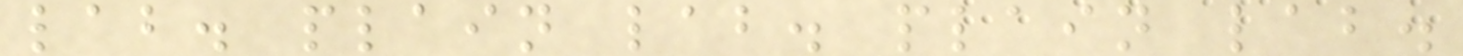lab. plain lab. plain lab.
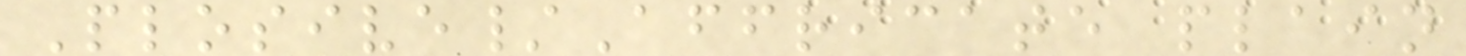Plosive/Affricate plain
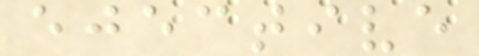ejective
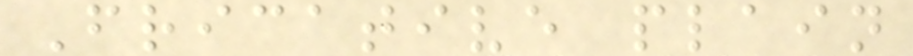Fricative plain
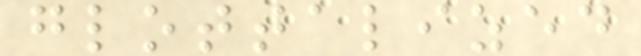glottalized
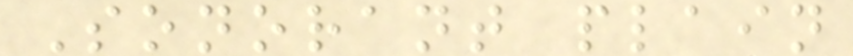Sonorant plain
